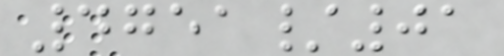4751/01
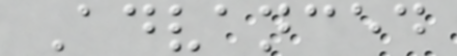Advanced
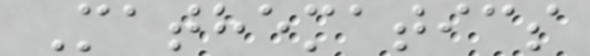Mathematics
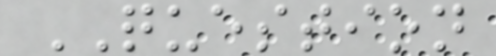QUESTION
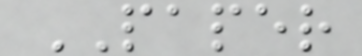PAPER
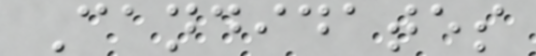Candidates
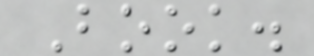Book.
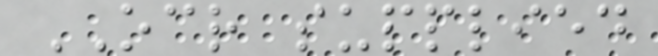OCR supplied
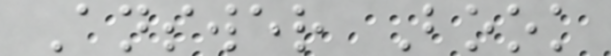Answer Book
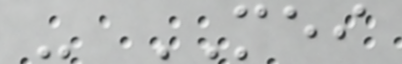- MEI
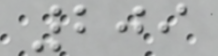209
